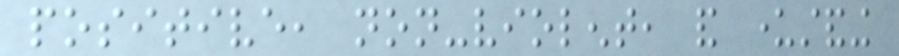positive, non-violent, and understanding
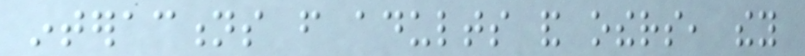interactions from adults and others, they
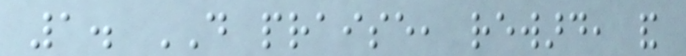1. DO praise, reward, and
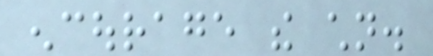encourage the children.
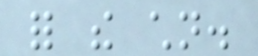for the children.
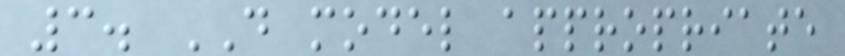3. DO model appropriate
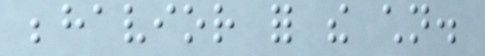behavior for the children.
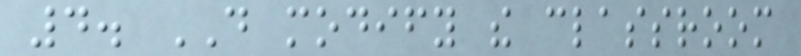4. DO modify the classroom
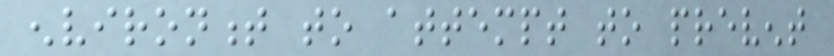environment to attempt to prevent
